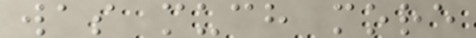was much more
